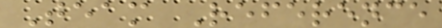Team Reference
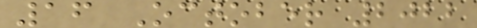16 October 2022
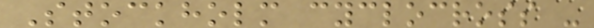Stockholm cyclocross -
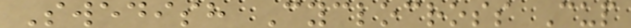Swedish Cyclocross Cup
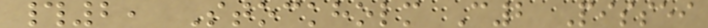#2, Stockholm C2 Pissei
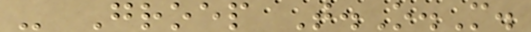- Groep T.O.M.
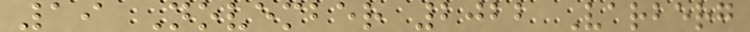19 November 2022 Varberg
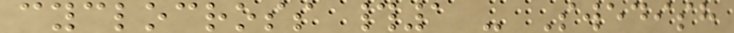cyclocross #1 - Swedish
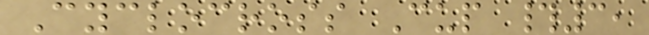Cyclocross Cup #3,
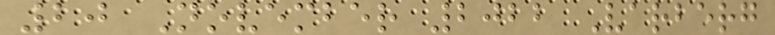20 November 2022 Varberg
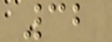32
